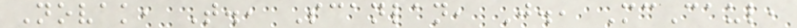Novak, T., Scanlan, J., McCaul,
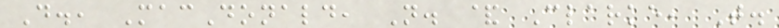D., MacDonald, N. & Clarke, T.
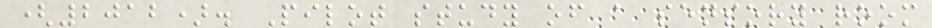(2012). Pilot study of a sensory room
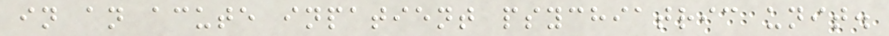in an acute inpatient psychiatric unit.
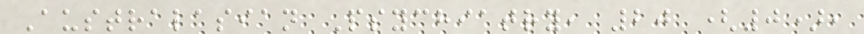Australasian Psychiatry, 20 (0),
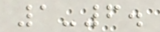1-6.
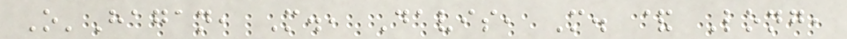O'Hagan, M., Davis, M. & Long,
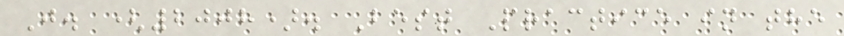J. (2008). Best Practice in the
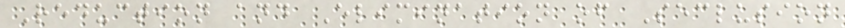Reduction and Elimination of Seclusion
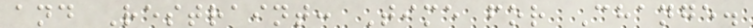and Restraint: Time for Change.
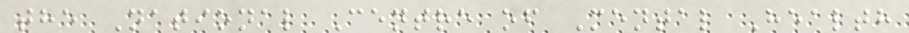the National Centre of Mental Health
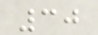30
